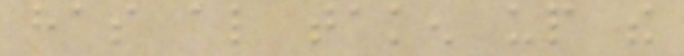has also taken up the
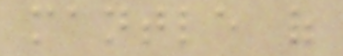mantle of
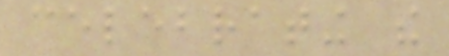celebrating the
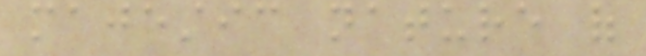majestic nature of
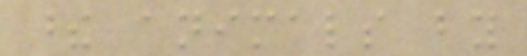these animals by
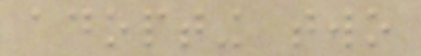adopting two
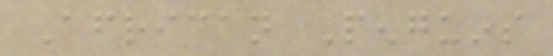African Penguins
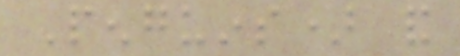Penguins) and
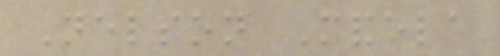Nelson Mandela
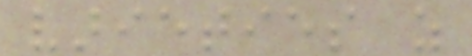varieties as
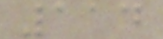114
